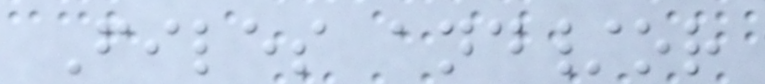Files and/or
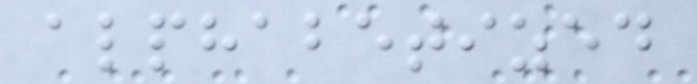alphabetized
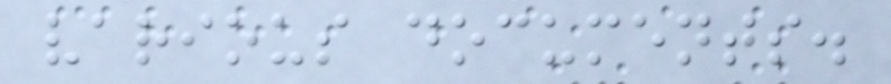various documents.
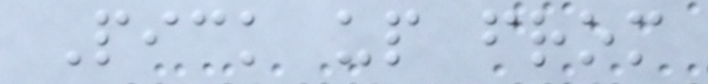Pick up from
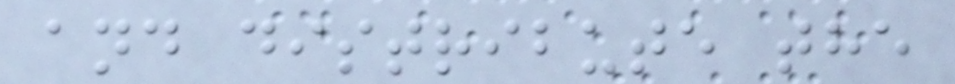and distribute the
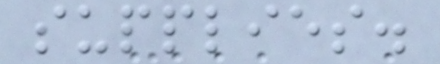supplies.
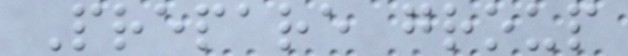Prepare group
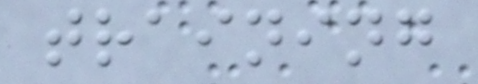training
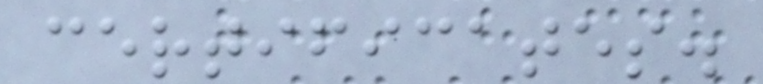certificates.
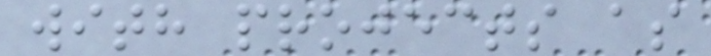with projects as
